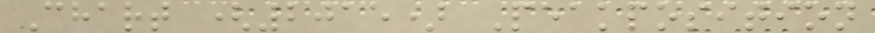Chart (2015) Peakposition
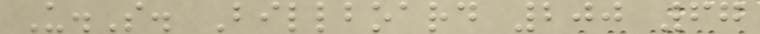U.S. Billboard 200 67
